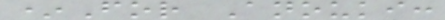*For Anouki:
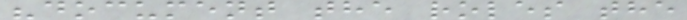"document the roles the
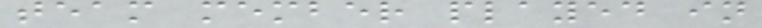team member played in
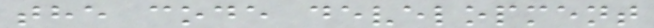the code development
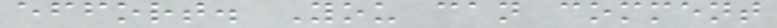effort. You can comment
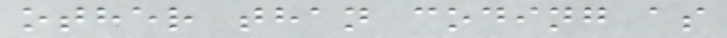other than coding as
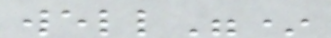well"*
